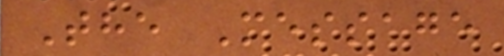The Message
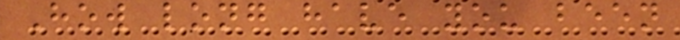How long have you been
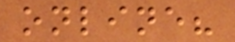online?
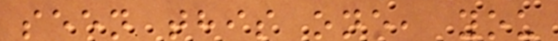seen this one, you
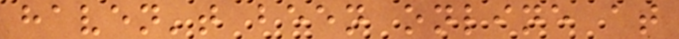haven't been online at
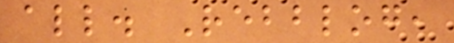all. Rebblog,
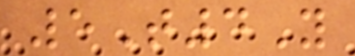5T4Y
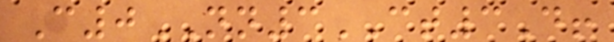C0NN3CT3D!
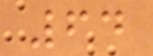64
